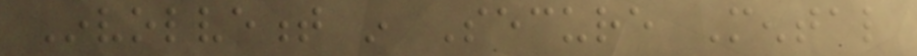Involvement in Secure Mental
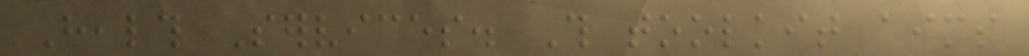Health Services. This toolkit aims
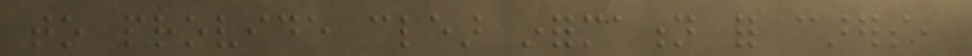to provide clear information for carers,
